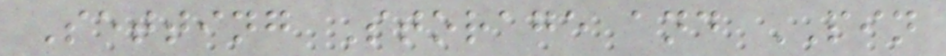Setting Storage and PIN
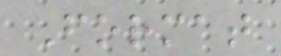Format
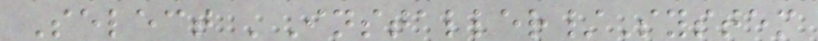Select 'Installer/System
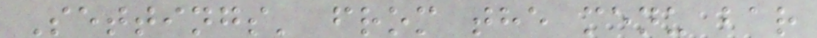Settings' from the menu bar
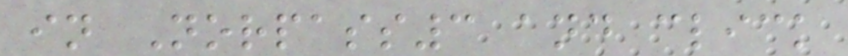in Norpass3 and click
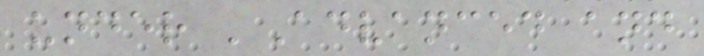under 'Advanced and
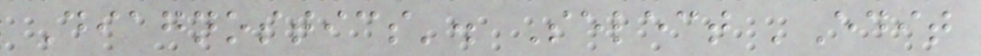Diagnostics'. Select 'Edit
